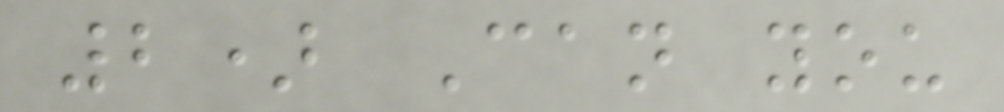2) Can you
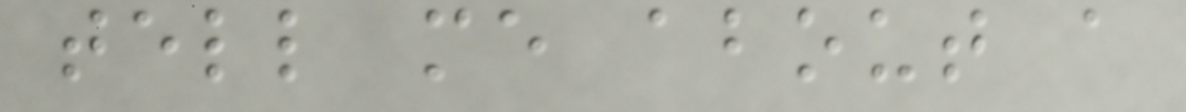tell me about a
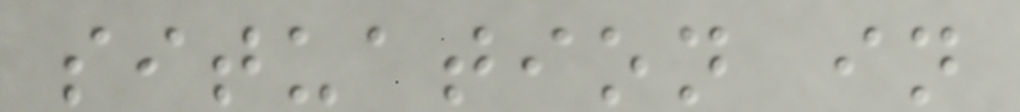situation in
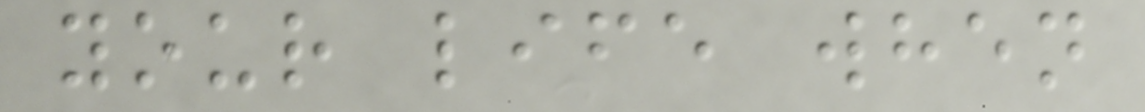your life when
